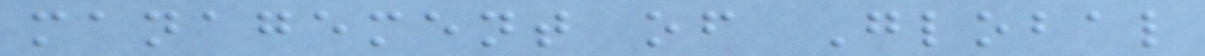management of Global
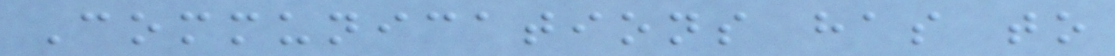Communications has to
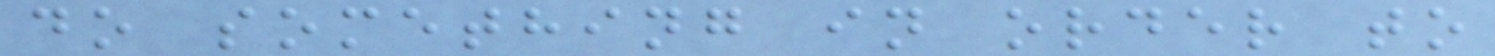do something in order to
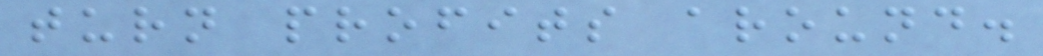turn profits around.
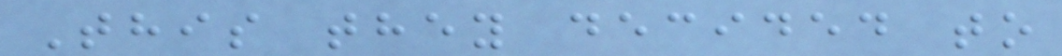This they decided to
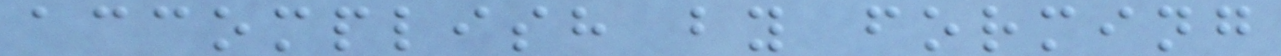accomplish by forming
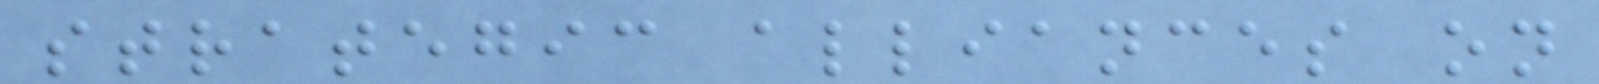strategic alliances on
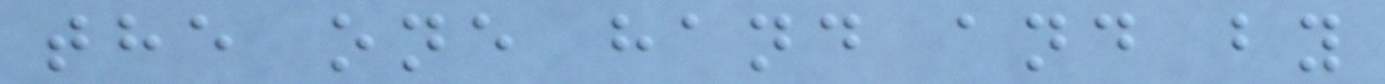the one hand and by
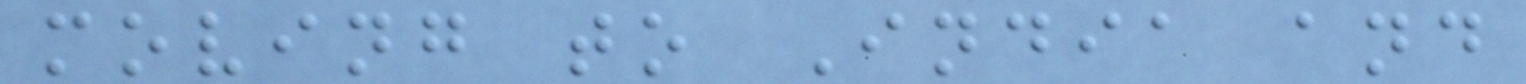moving to India and
